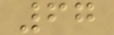67
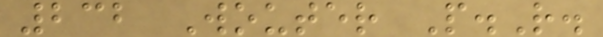232 Wouter P.R.
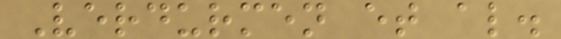Verdurmen et al.
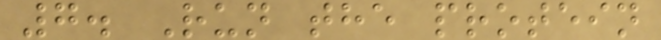7. Run the protein
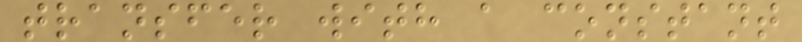transfer with a constant
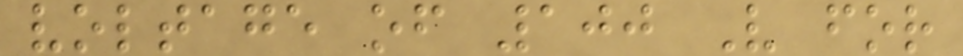voltage of 100 V for
